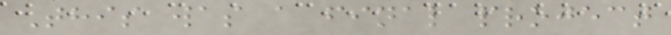This was a final project
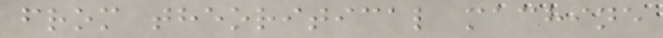from theoritical machine
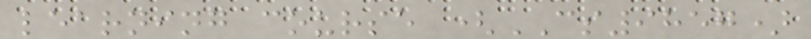learning course (CS9857)
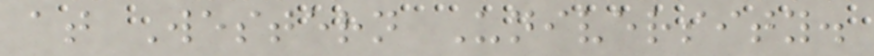at Western University.
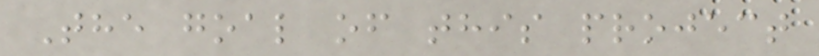The goal of this project
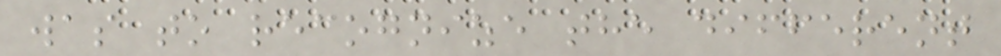was to recognize the different
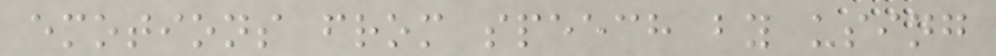emotions from speech by using
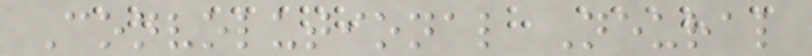Convolutional Neural
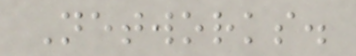Networks.
